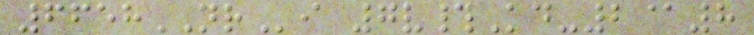6658NRi 7v#Kd-2@8
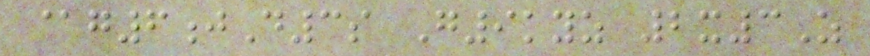@g6jD3s G9kyz 2x3Z
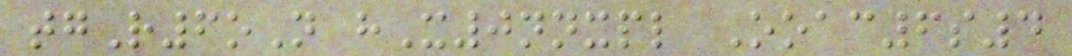tgR6oN hX0nnxpl Ooac6s4
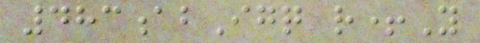483abIgq r+Y
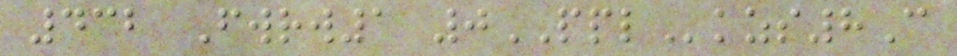432 Fwrw1 0PPLkzs8C
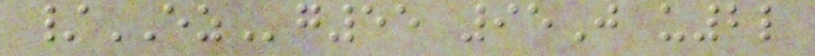/EZg55 95J u2l
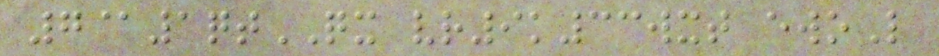7@1qtQX vr9k33wxt ewoL
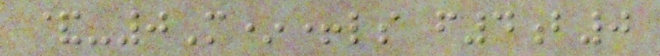&-0M*+ls f4b0
